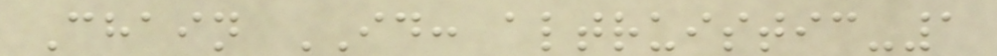Chain ID: altruistic-1
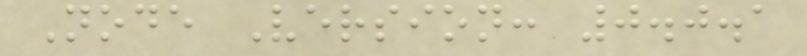Node Version: 0.0.1
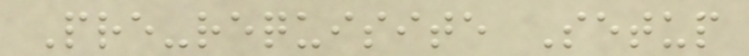Pre-requisite Setup
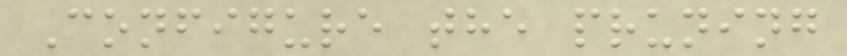Configure the pruning
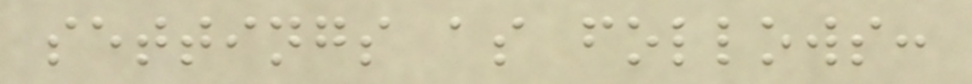settings as follows:
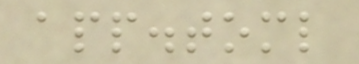app.toml
